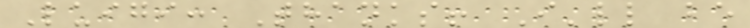Luigi: Thanks! I'll be
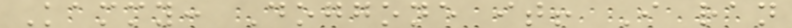Kammy: Doggone it! I ran
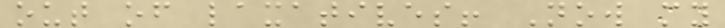out of laxatives! Now my
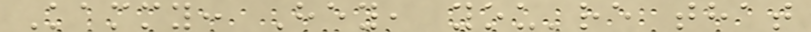Kammy: Hey, you're that
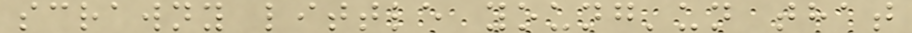scrawny little young'un that
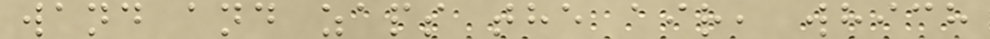wand and zaps the air, which
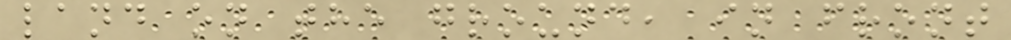land on the ground, in front
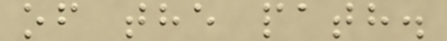of the path.
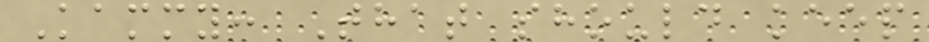Kammy: That should keep
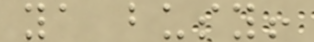ya busy!
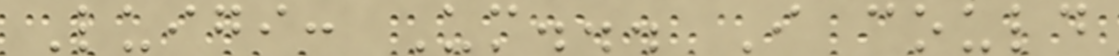Luigi: Um... I could
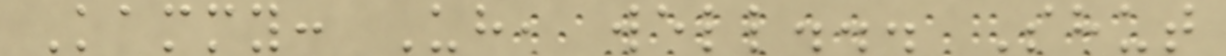Kammy: Uh, well... Shut
